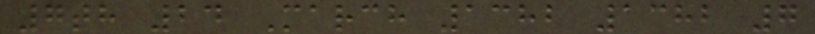7th 24 March 1382 1382 7
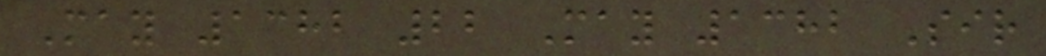May 1382 22 May 1382 Sir
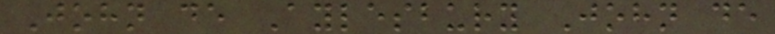John de Aylesbury John de
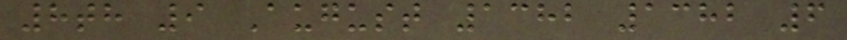8th 9 August 1382 1382 6
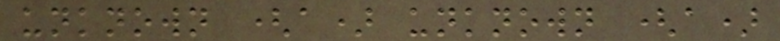unknown (a) unknown (a)
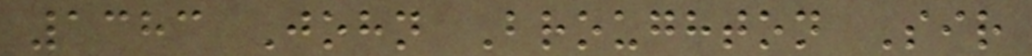1383 John Broughton Sir
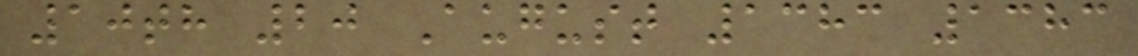10th 20 August 1383 1383
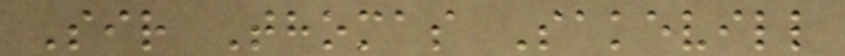Sir Thomas Sakevill
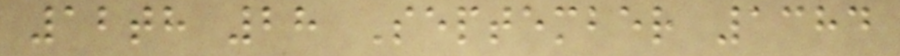12th 28 September 1384
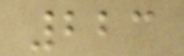223
